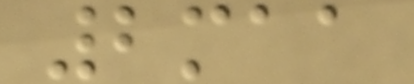2maa
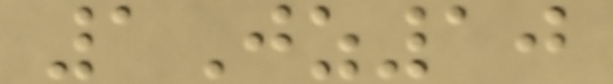1Jz10
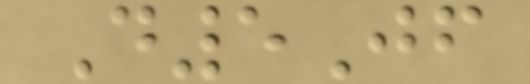D5Jf
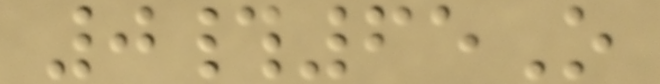0#65O
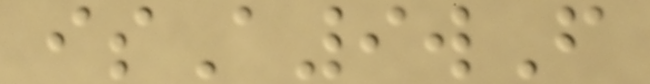isA9wF
